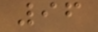96
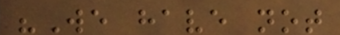"We have not
